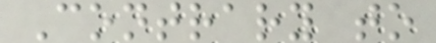Contrary to
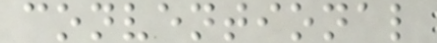conventional
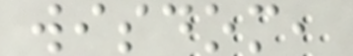wisdom,
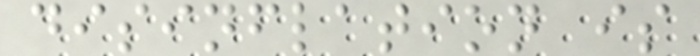disinflation is
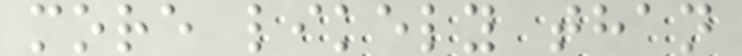more likely than
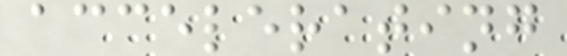accelerating
